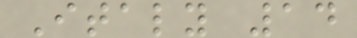Italy 14
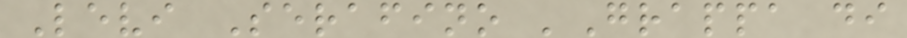Levi Serafino 'Grappa di
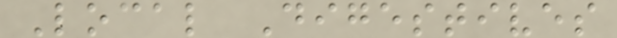Local Digestives
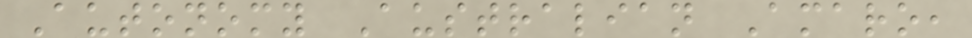Autonomy Australian Amaro,
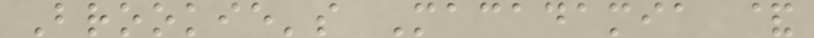Brookie's Macadamia &
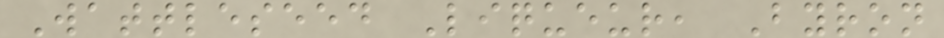Wattleseed Liqueur, Byron
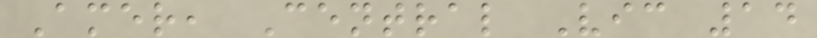Amer, Central Vic 14
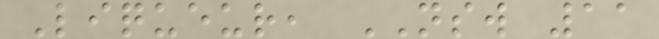Liqueur, NSW 11
